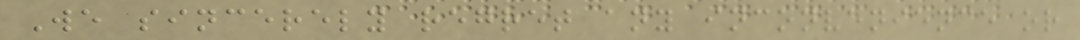We sincerely regret any inconvenience or
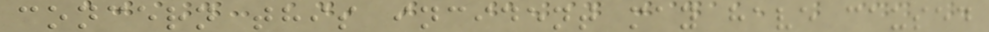concern this incident may have caused
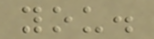you.
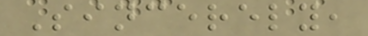Sincerely,
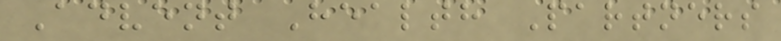Advent Health Partners
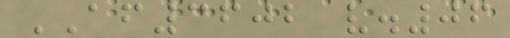AF3602 v.06
